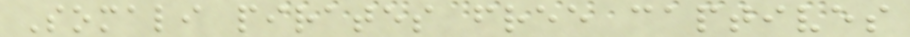Somali pirates free captives
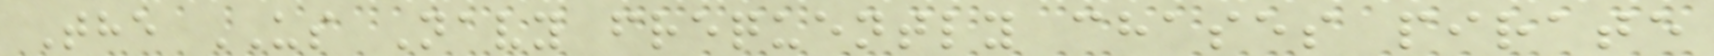The US Navy frequently chases pirate
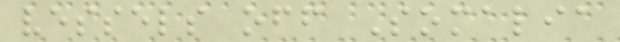vessels off Somalia
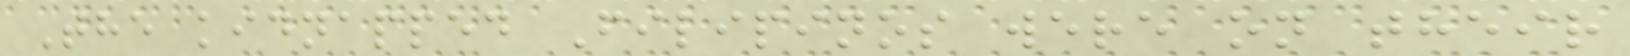The kidnapped Filipinos were on their
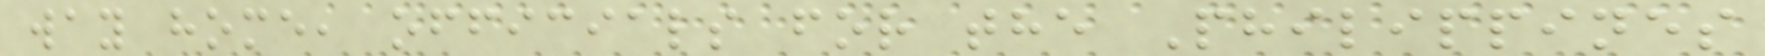way home, officials for the Philippines
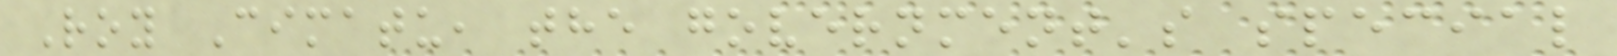Roy Cimatu, the government's special
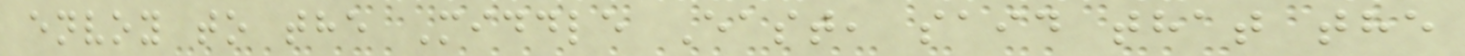envoy to the Middle East, said that the
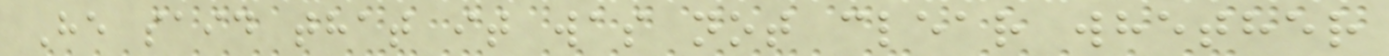He said that it was not clear whether
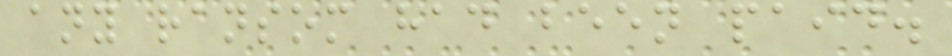any ransom had been paid.
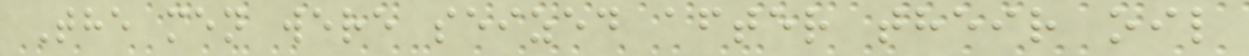The men were seized after their oil
